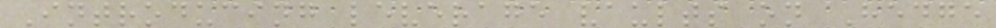Introducing leverage vaults on Hedge
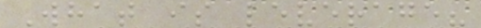What is leverage?
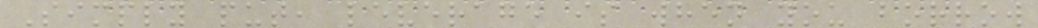Simply put, leverage is when you borrow
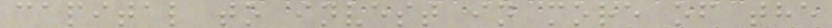capital to invest in more of the
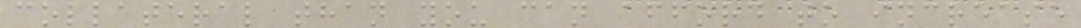collateral than you can afford to increase
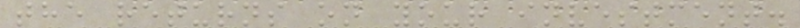the returns on your investment.
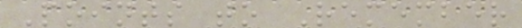Points to Remember
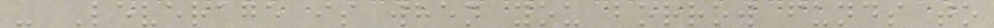- Leverage is when you borrow funds to
